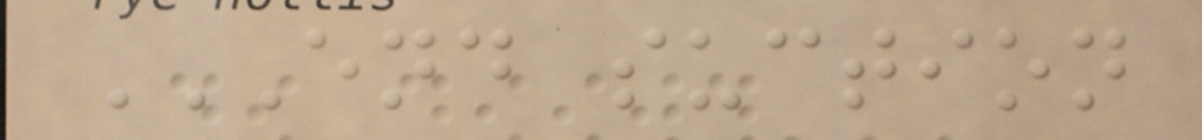END SUCTION
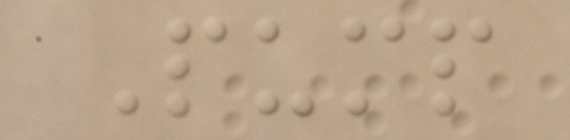Pump
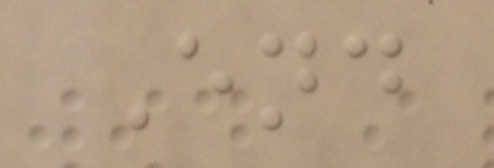End
